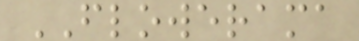FLOWERAMA
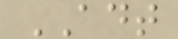ADT
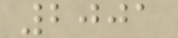2001
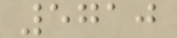5710
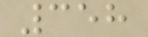358
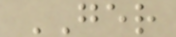GER
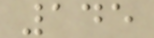145
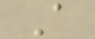A
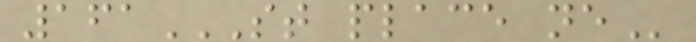161ST PLACE NE
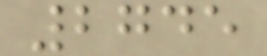2745
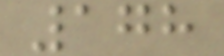178
